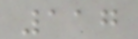117
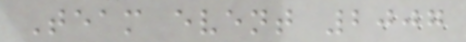Team event 2007
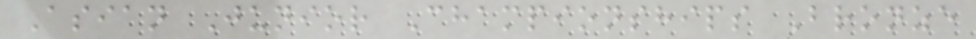Asian Junior Championships Bronze
